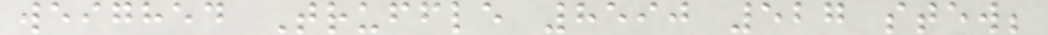weighed Truffle 8590 527 stew;
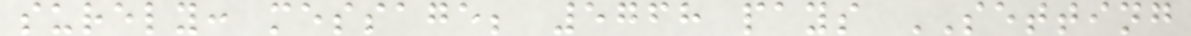surely: message; 5768 pays SETTING
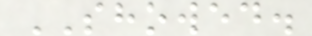SHOWED.
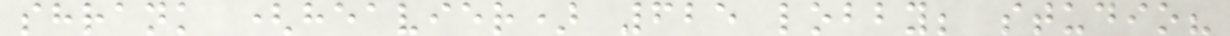shrank (heavier) 625 lobby; studio?
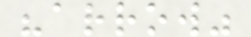"arrow"
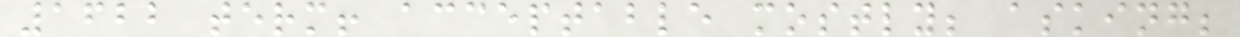1622 term! acceptable mostly; asking;
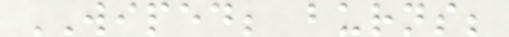WIPED; burns;
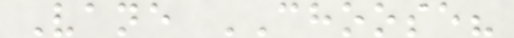Vane CHOOSE?
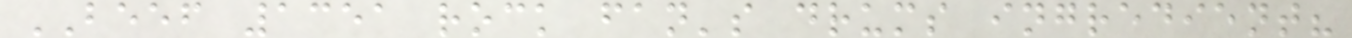BEEF 1351 rock fan's drums ingredient?
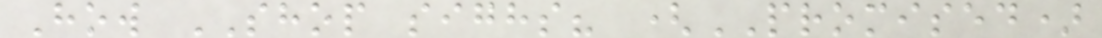How SHOP sighs? (PROMISED)
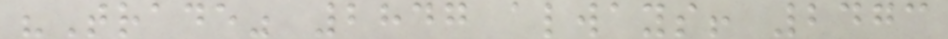"Trade" 2847 always! 2473
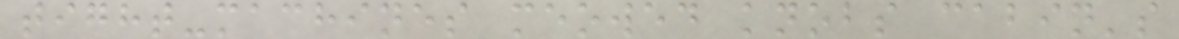tight-machines meowed knobs cabin's
